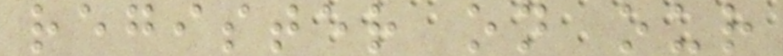register on our
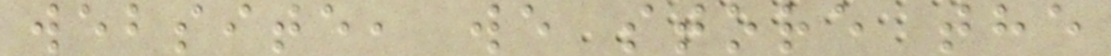website, we store the
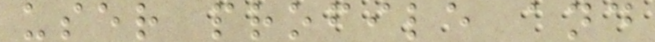user profile and
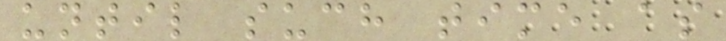until such time as
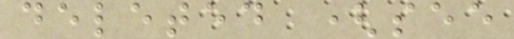deleted (see
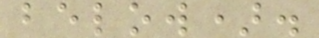below).
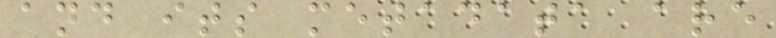and its metadata are
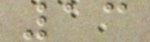13
